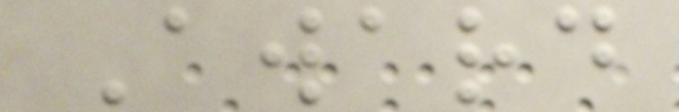Award
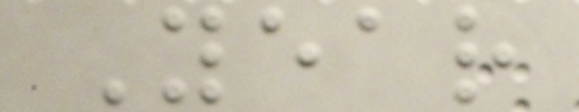Year
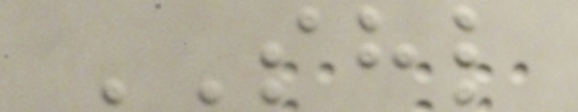SHL
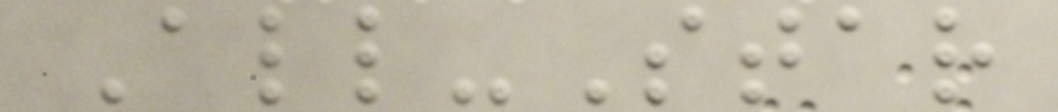All-Star
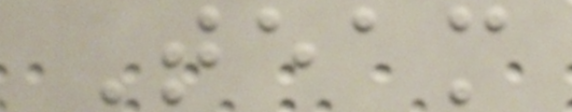Team
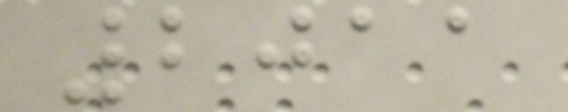2011
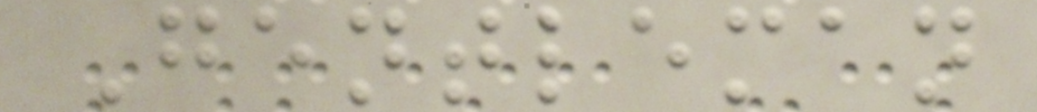Gentleman
